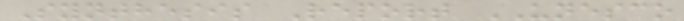Synthesis Report UNESCO
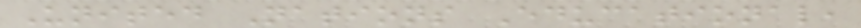United Nations Educational,
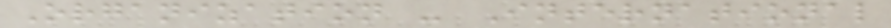Organization - International
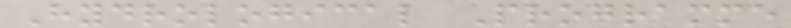Hydrological Programme
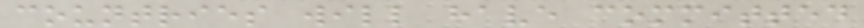countries will have committed
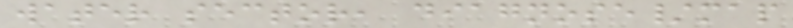water sector, diagnose/map
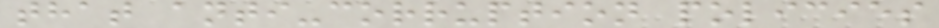that anti-corruption policies
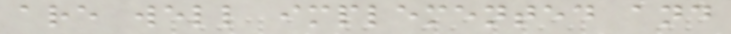are well implemented and
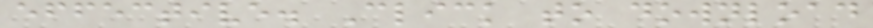effective. Click to download
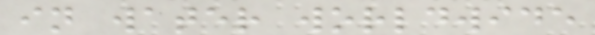in water worldwide
